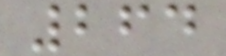264
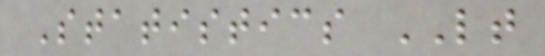Statistics LT
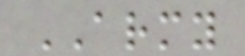ARMY
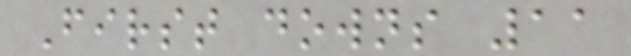First downs 11
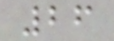26
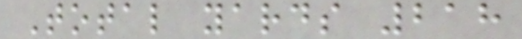Total yards 218
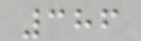386
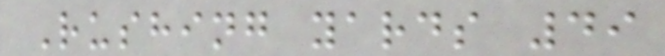Rushing yards 49
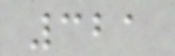321
